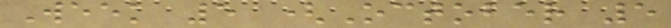Week 5 (October 5
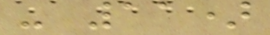- 11)
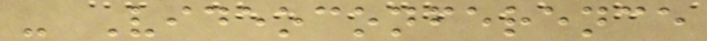- Videoconference
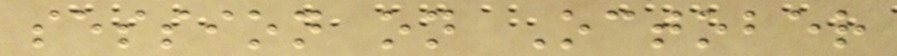session on October
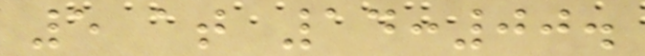5 at 14:00.
